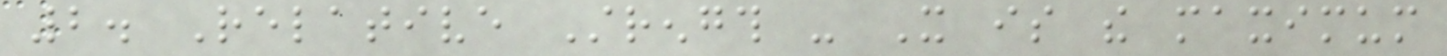2. Relative Strength - It is the maximum
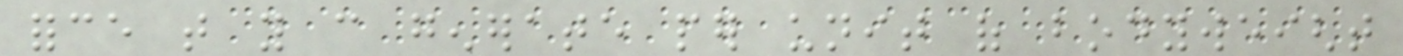force that you can generate per unit of bodyweight
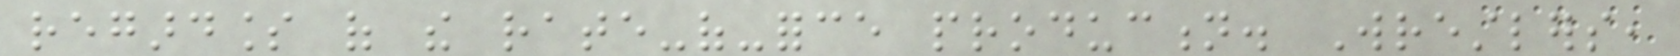regardless of the rate-of-force production. Wrestlers,
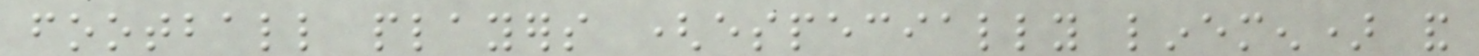football players (especially linemen) and
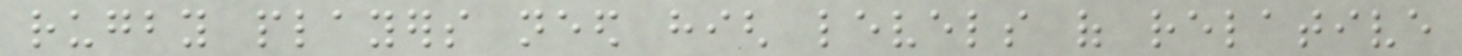rugby players need high levels of relative
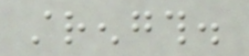strength.
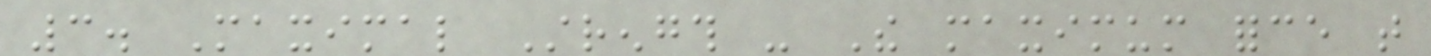3. Maximal Strength - The maximum force that
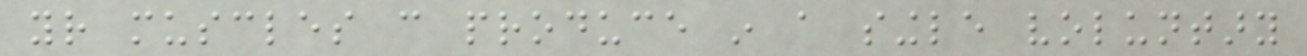your muscles can produce in a single voluntary
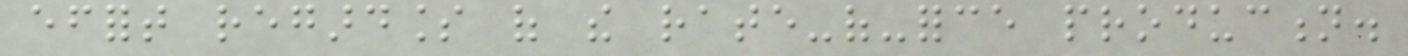effort regardless of the rate-of-force production.
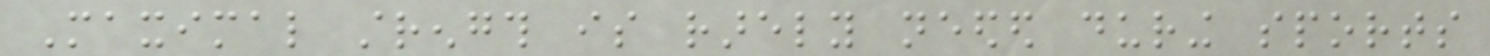Maximal strength is rarely needed during sports
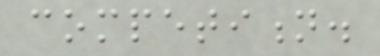competition.
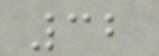32
